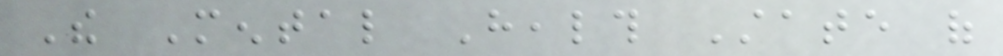The Mental Health State of
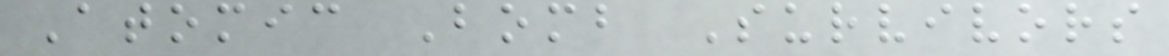Atomic Bomb Survivors
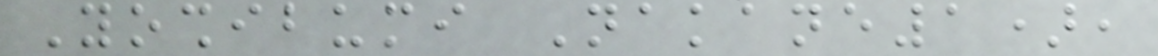Yoshibumi Nakane1),
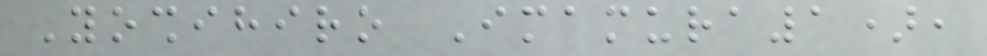Yoshihiro Imamura1),
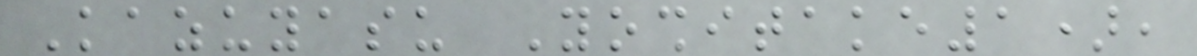Kazuyasu Yoshitake1),
